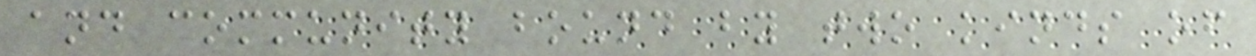and community bound by two kinds of
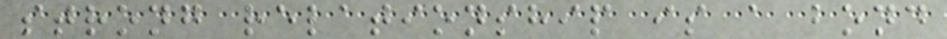strong relationship is a bond
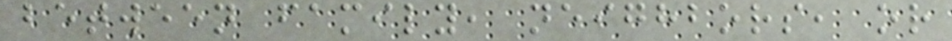between family, neighbors, or
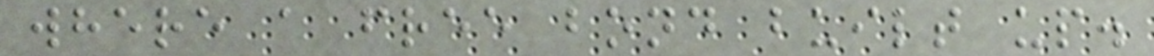where a free bond built up.
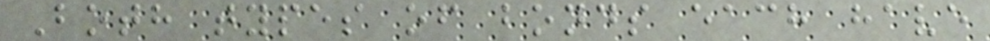Both types of bonds each have
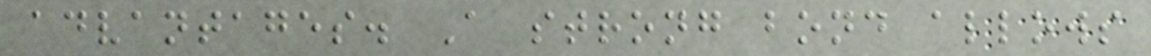advantages. A strong bond allows
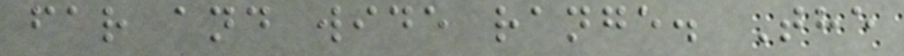far and wide range. The
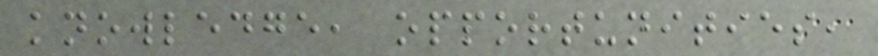knowledge, opportunities,
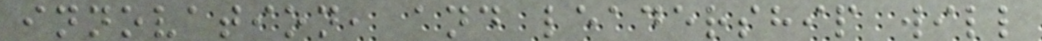innovation, and leadership will
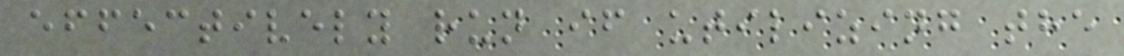effectively run if utilizing the
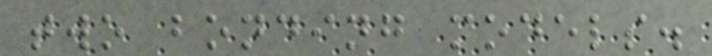two bonding models.
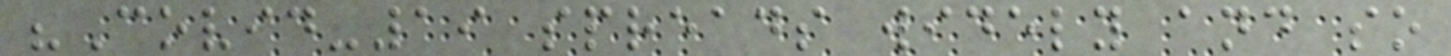"Covid-19 spreads widely and so
